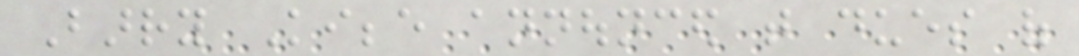Barry Kibbe announced that dues of
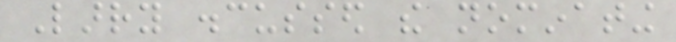Larry discussed the nominating
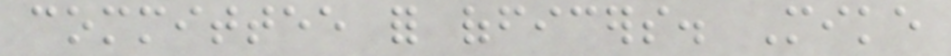committee for officers. Mike
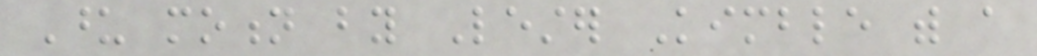Upon motion by Lester Kimble with a
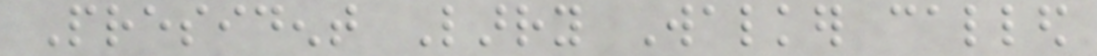President Larry Walker called
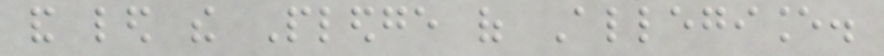and led the Pledge of Allegiance.
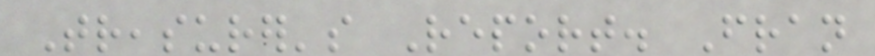Treasurer's Report. Fran
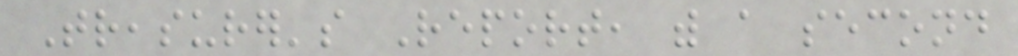Treasurer's Report, with a second
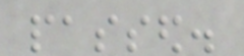passed.
